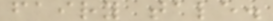fairy tale.
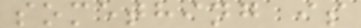something is
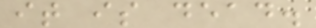it is dead.
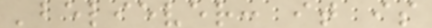'believer: it is
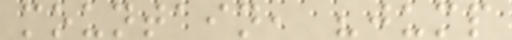mountain, "jump
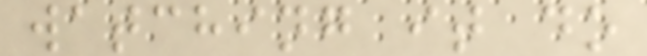watching it do
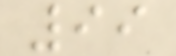99
